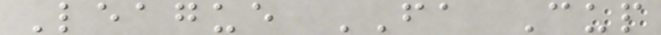League FA Cup
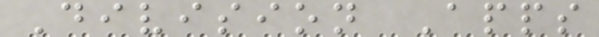Division Apps
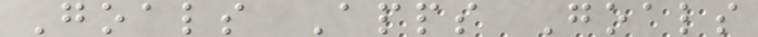Goals Apps Goals
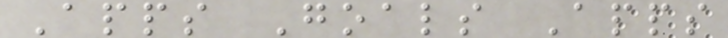Apps Goals Apps
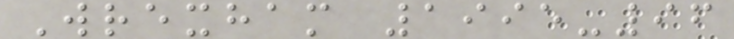Wrexham 1995-96
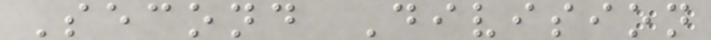Second Division
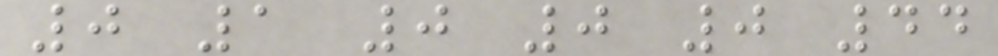0 1 0 0 0 44
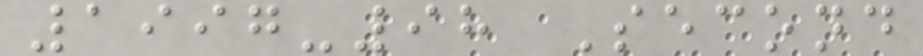1997-98 Second
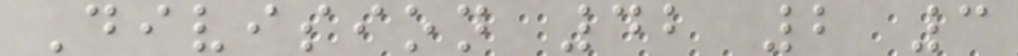Division 42 2 3
